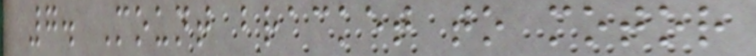7. Mount bracket to motor
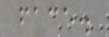face.
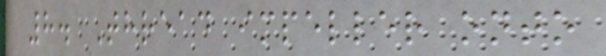8. Thread impeller onto
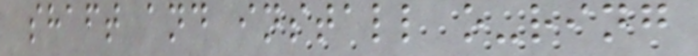shaft and install o-ring
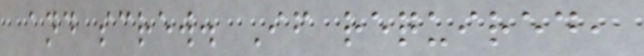and screw. If required,
